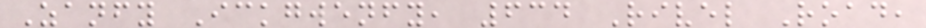Zanfy Ickgwenfy, 634 Rivel Road,
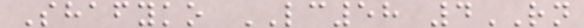Shafyko LC58 4RN
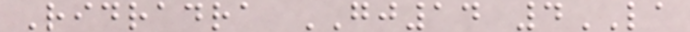Ridradra GJ14 4LA
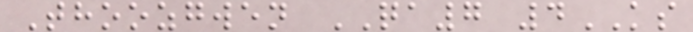Thoozgwen QA7 4KS
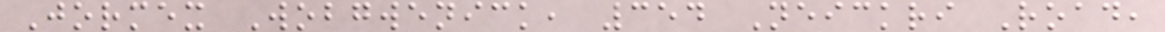Jormex Wobgwenick, 354 Neickri Road,
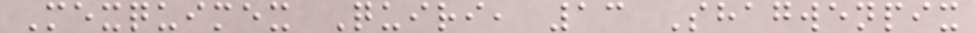Mexquimex Quiri, 13 Shagwenpix
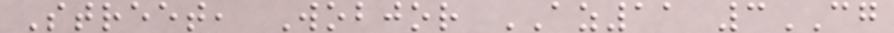Street, Wobjor AZ11 3CG
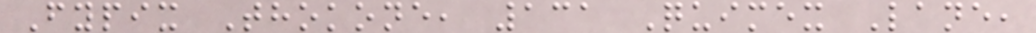Fypix Thokone, 131 Quimex Lane,
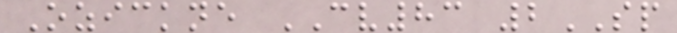Ozickne CV83 2SP
